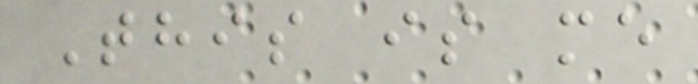This is me
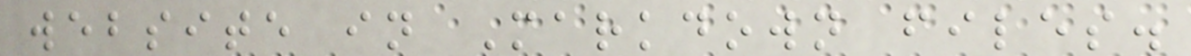website in Markdown files.
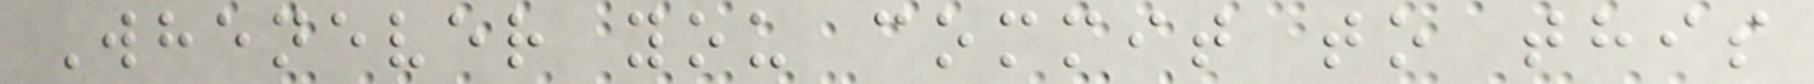Whenever you commit to this
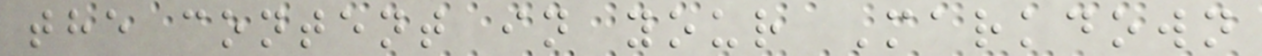the content in your Markdown
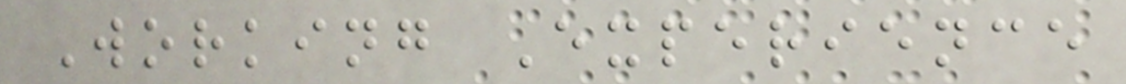Working Experience
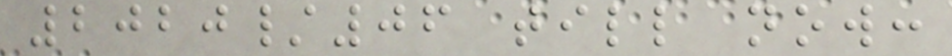2020/06 till now:
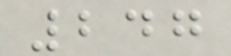247
